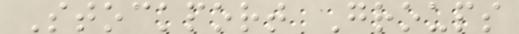Stockport Groups
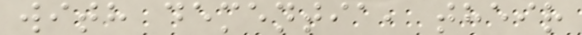with dementia, their
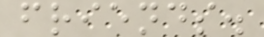friends.
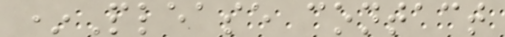*Please contact
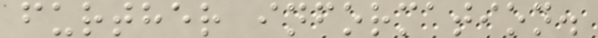further information.
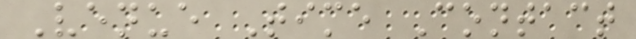Venue Time Contact
